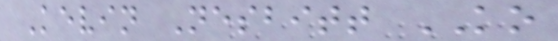Kevin Nesbitt KO
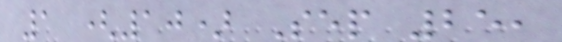1 (10) Sep 25,
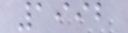1992
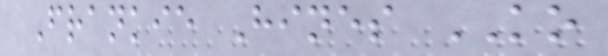Frankie Hines KO
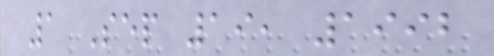1 Sep 19, 1992
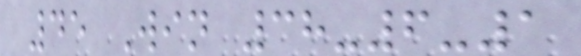45 Win 38-6-1
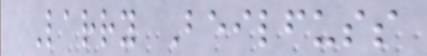Larry Beilfuss
